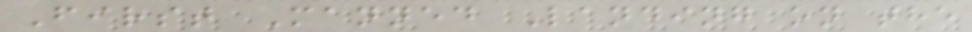First Manned Landing on the
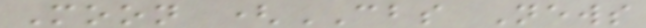Moon (CBS News
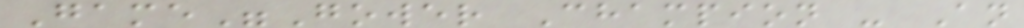Game"Gower Champion - An
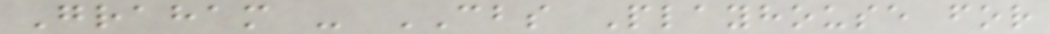Graham - CBS Playhouse for
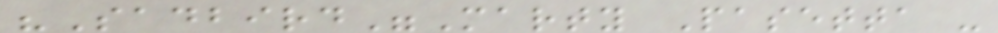"Sadbird"Marty Pasetta -
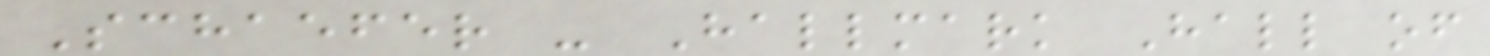Schaefer - Hallmark Hall of
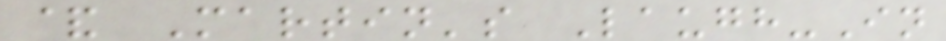& Martin's Laugh-In
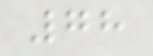78
